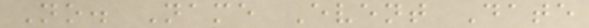No. Name Event Date
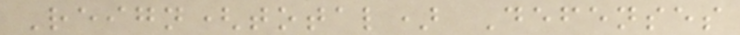Reign(total) Defenses
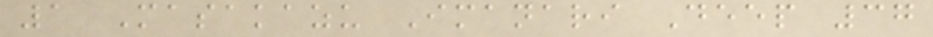1 Masakazu Imanari Deep 37
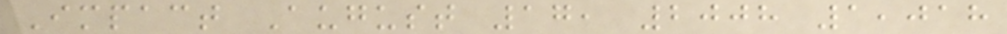Impact August 17, 2008 1,018
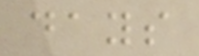days
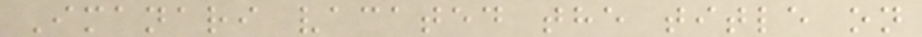Imanari vacated the title on
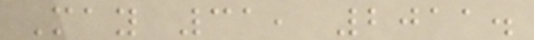May 31, 2011.
